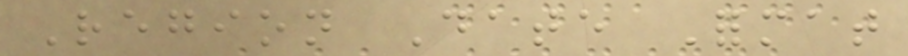Region Date Format
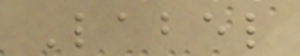Label
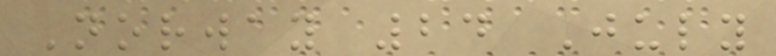Norway 24 July
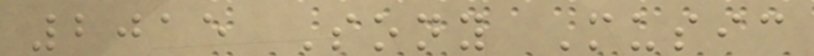2015 Sony Music
